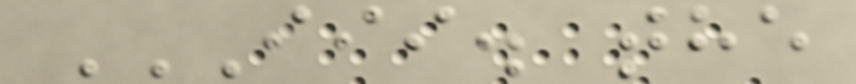III. THE
